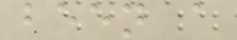been a
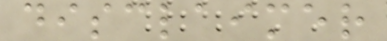disclaimer
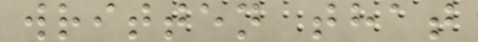written that
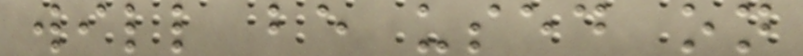will be used on
